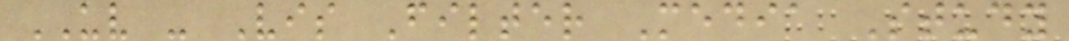UV - Vis Filter Media Study
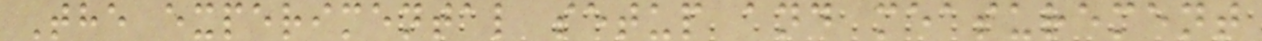The experimental setup and measurement
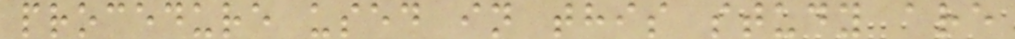procedure used in this study are
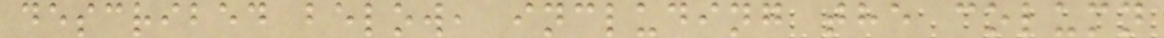described below, including the column
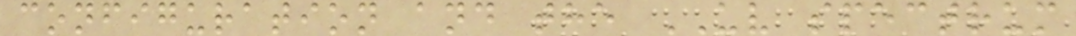configuration and the UV spectrum
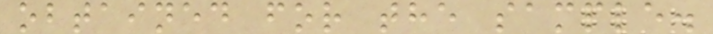obtained for the sample.
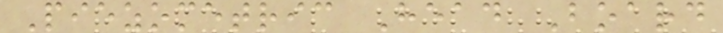Piezometric Head Board
